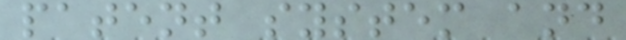patent system and
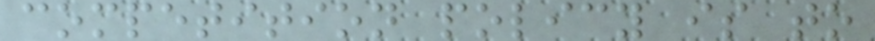competition policy is to
